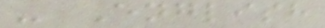- English
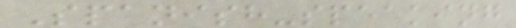Spanish-speaking
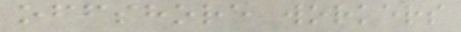offshore workers
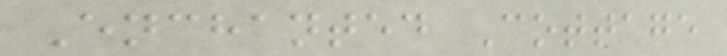Enchanted Cottage
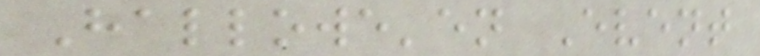Hallowe'en Event
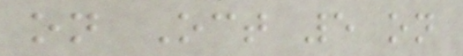on Oct 5 on
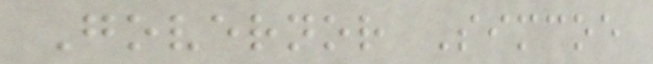Governor Simcoe
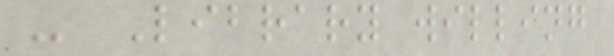- Library willing
